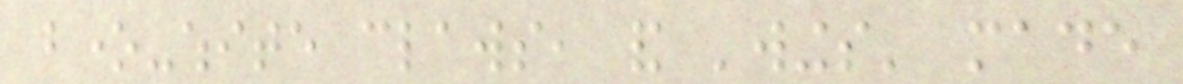bone-white claws, and 'wings' made
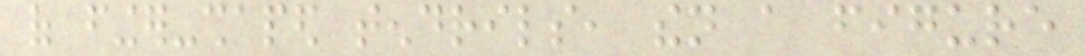of finger-shaped tendrils, then a figure
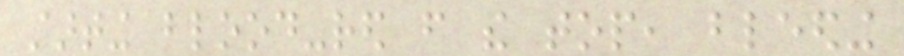starting blood-red from the top, bleeding
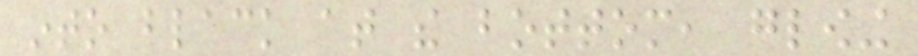into black at the bottom, glowing
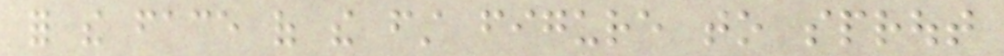for the face of the first figure to sprout
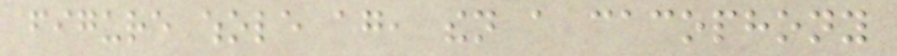figure whole again, then a cacophony
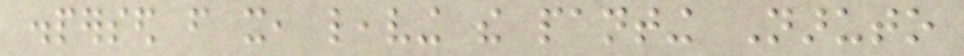dispersed from it, leaving the panting Naruto
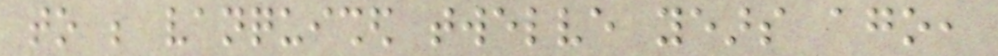to be vanquished twelve years ago,
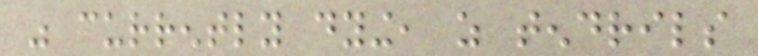was currently dying, as tendrils
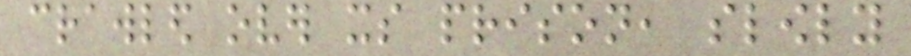crawled over its prison, slowly
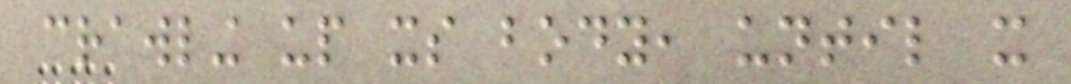crawling up its body, until it
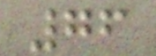76
